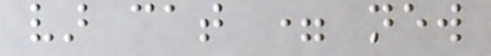var cat = new
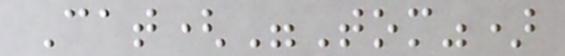Cat("Tom")
